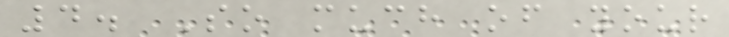4. So much of your
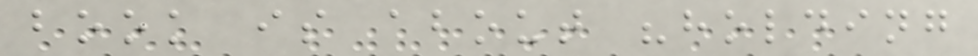book is about "holding
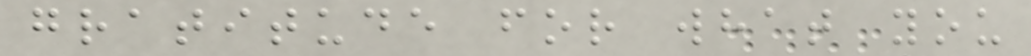gratitude for what you
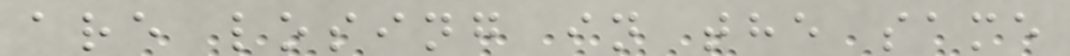are losing in the same
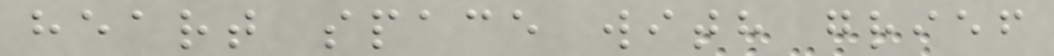heart space with grief
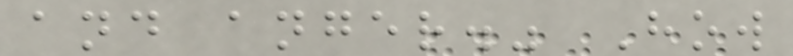and anger." How
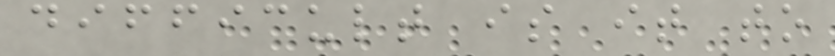difficult is it to
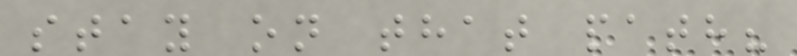stay on that path?
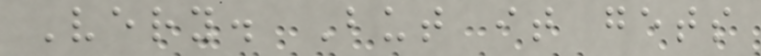Very. But it gets
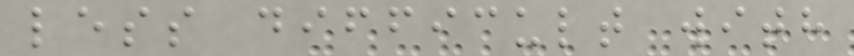less difficult with
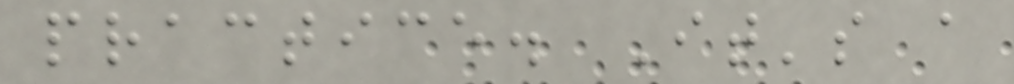practice. It's a
